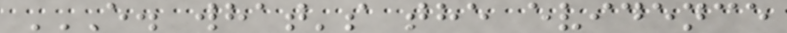E. WHAT'S THE EVIDENCE
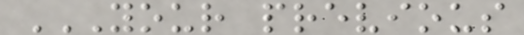YOUR PREVIOUS
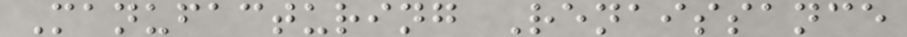Manufacturing Renaissance
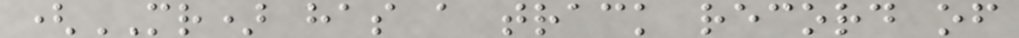(MR) has a track record of
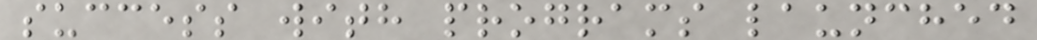success with programs launched
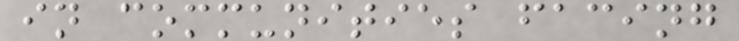in communities facing
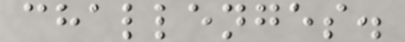challenges.
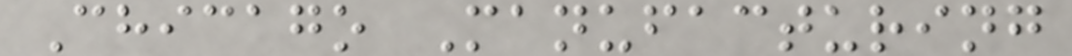Chicago Manufacturing
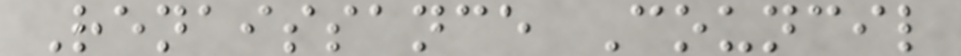Renaissance Council
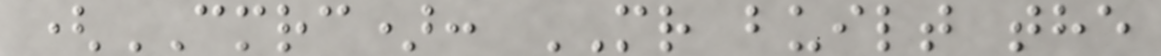(CMRC): MR built the
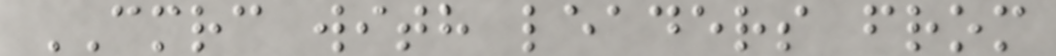CMRC with leaders from
